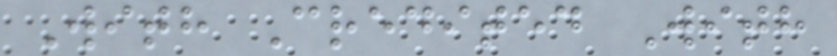With Credited With
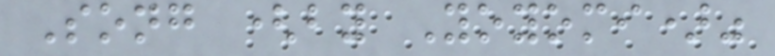Song (by Yoyomi)"
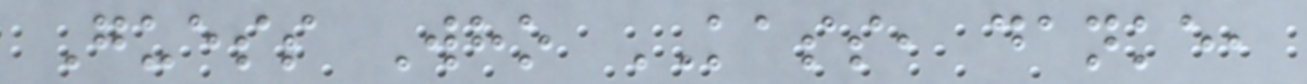Guess Who KASS, danke,
